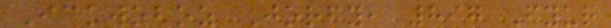Ickwoboz Jorfy, 897 Fyur
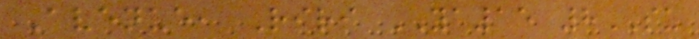Avenue, Riri YA15 8SU
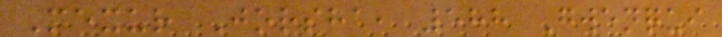Mexur Jorsha, 588 Gwenqui
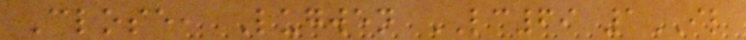Close, Lugwen LC69 1IL
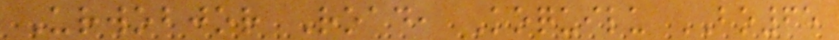Urwobjor Road, Koquilu BO65
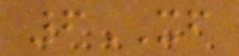6XF
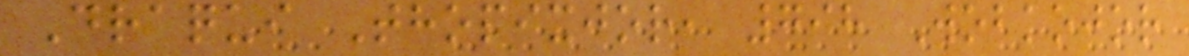Draqui Thopixjor, 798 Wobkojor
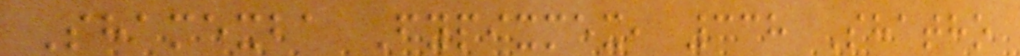Shamexba Fypixmex, 338 Shatho
